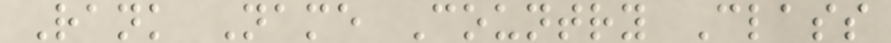Rank Name Country Class
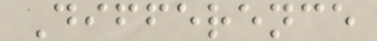Difference
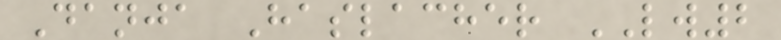Danja Haslacher LW2
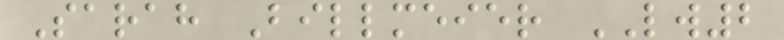Sarah Billmeier LW2
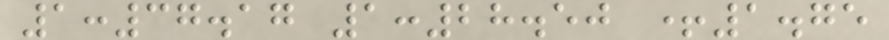1:37.17 1:28.50 +1.75
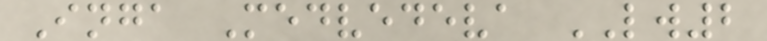Inga Medvedeva LW2
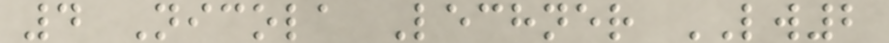4 Nicola Lechner LW2
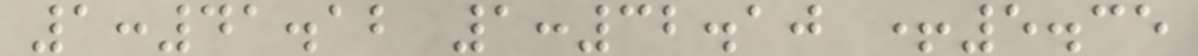1:41.12 1:32.10 +5.35
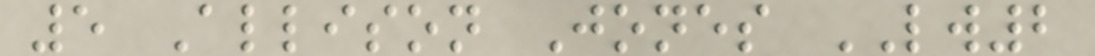5 Allison Jones LW2
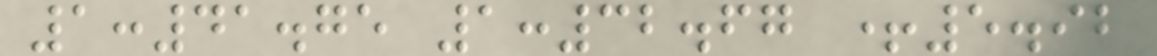1:41.75 1:32.67 +5.92
